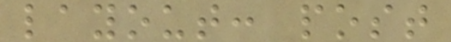layout: post
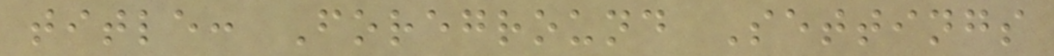title: Foreground Settings
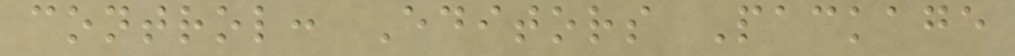control: Editors Package
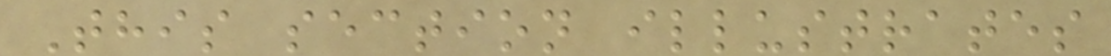This section illustrates
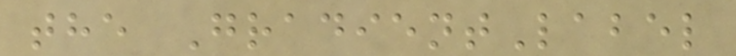the GradientLabel
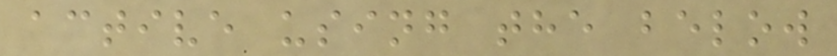active using the below
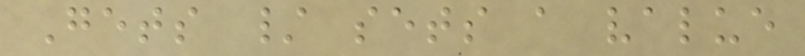Gets / sets a value
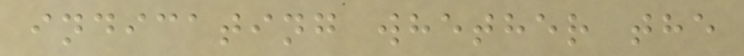indicating whether the
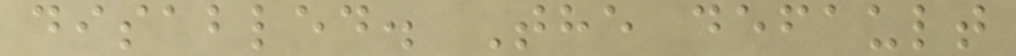disabled. The default
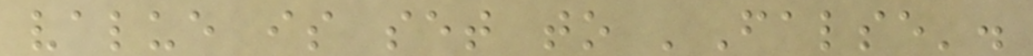value is set to 'False'.
